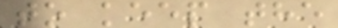to keep the
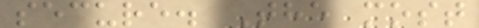secure. The most
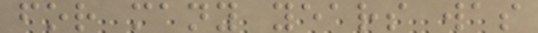for many years was
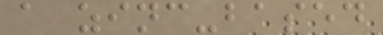a zinc-based
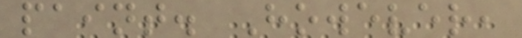paint. However,
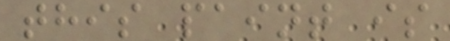this paint is
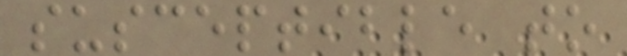susceptible to
